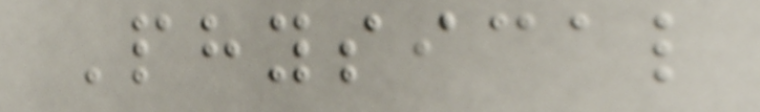Physical
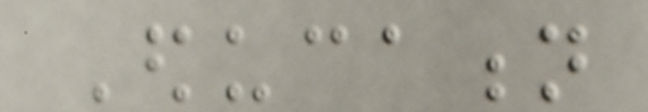Education
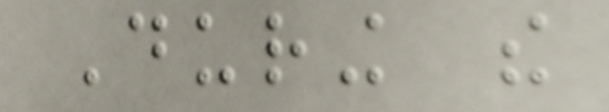During the
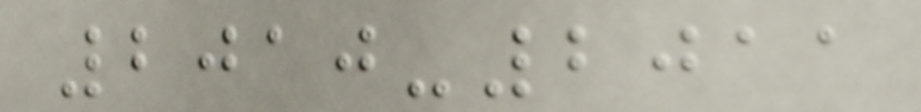2010-2011
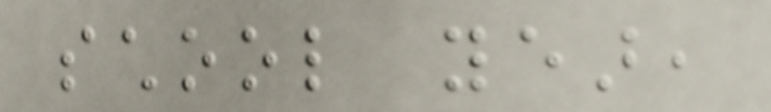school year,
